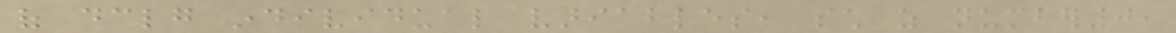of declaring individual variables, such as number0,
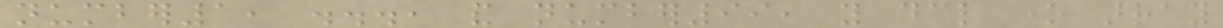number1, ..., and number99, you declare one array
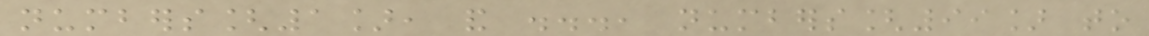numbers[1], and ..., numbers[99] to
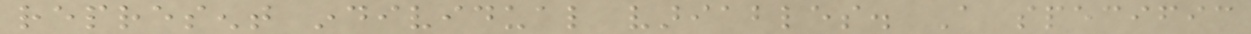represent individual variables. A specific
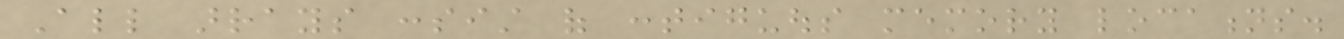All arrays consist of contiguous memory locations.
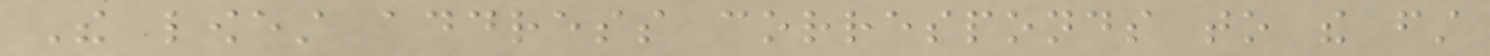The lowest address corresponds to the first
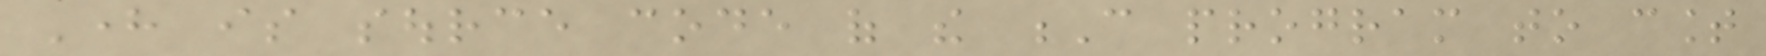Here is source code of the C program to count
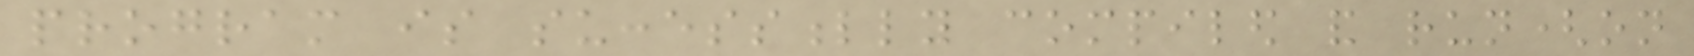program is successfully compiled and run(on
